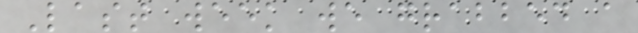Last week we grabbed a
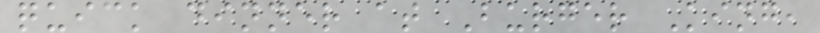quick dinner at Burger King,
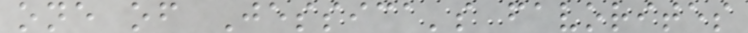one of Jessica's favorites
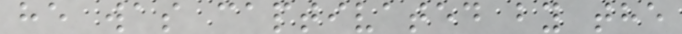he was captivated by the
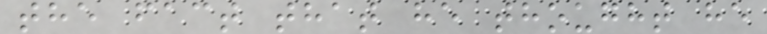the fact that he thought he
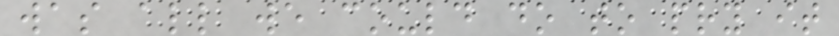was all we could do to pry it
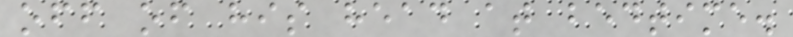off of his head at bedtime.
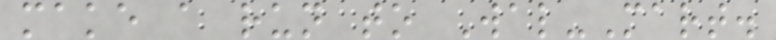make a run to Wal-Mart.
